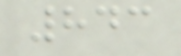843
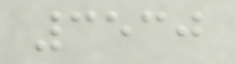3530
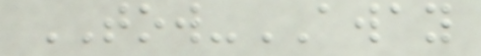TOW-AWAY
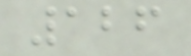126
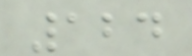124
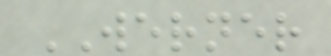WERNER
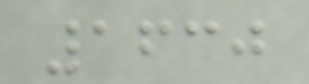1630
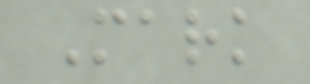Mark
